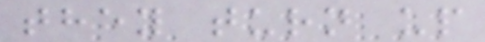they turn up
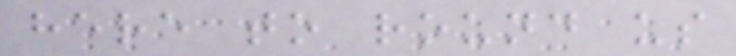here to round us
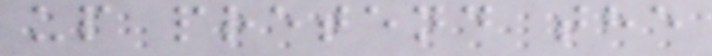up pretend the
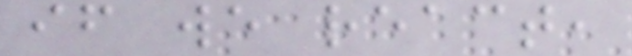if we react,
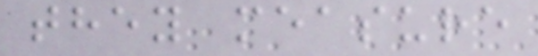they measure
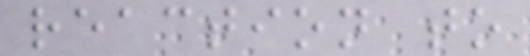reaction to
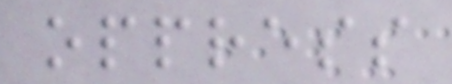oppress
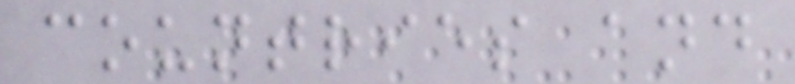countries and
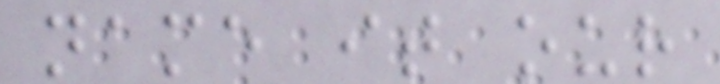name it our
